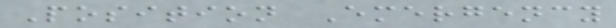Position Emergency
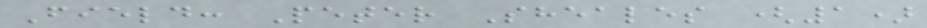Field: Peter Sheales (1)
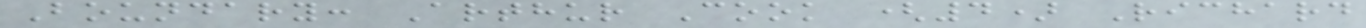Boundary: Arthur Cook (4) Richard
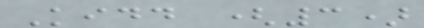Kidd (3)
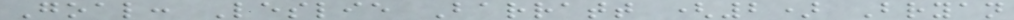Goal: Leslie Barratt (2) Bryan
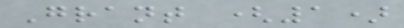Grant (1)
